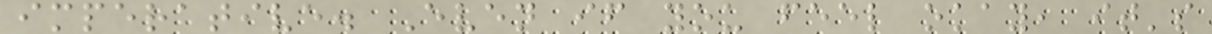imperative. Even if you feel okay, it's
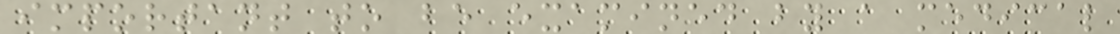important to be examined by a medical
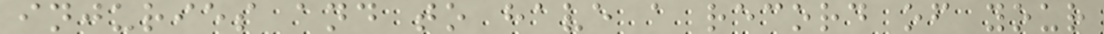injuries and to have a record of your
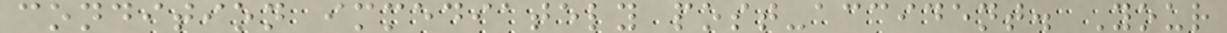condition immediately post-accident. Your
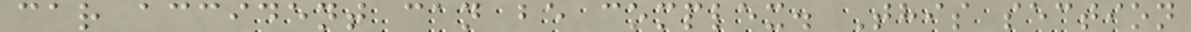car accident can be complex. This section
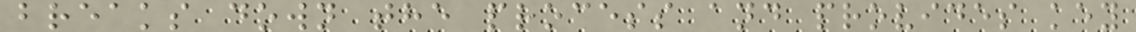breaks down the process and provides key
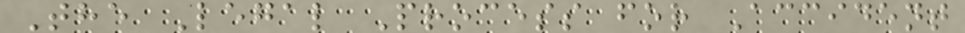The Legal Process for Accident
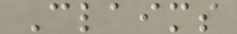Claims
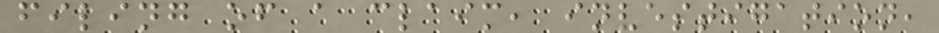filing of a claim, investigation,
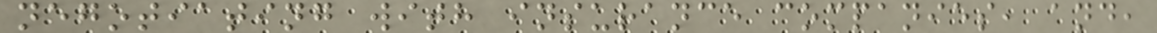negotiating with insurance companies, and,
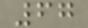67
